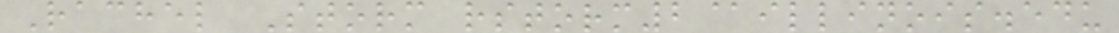Rachel Storm rstorm2@illinois.edu
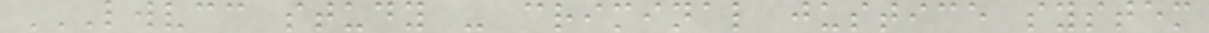LWVCC STUDY - CRIMINAL JUSTICE SYSTEM
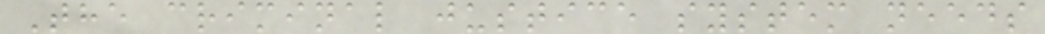The criminal justice system needs
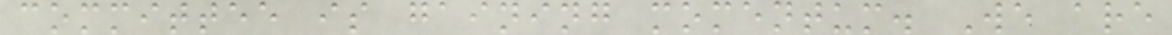committee is gaining momentum. We are
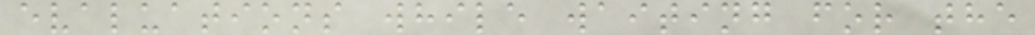evaluations while waiting for the
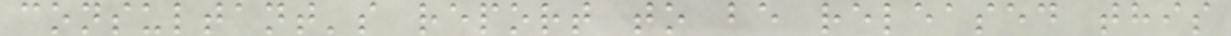consultant's report to be released this
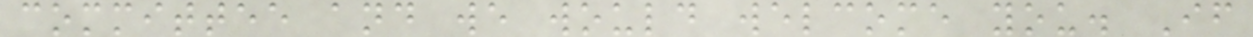committee and we would welcome you. If
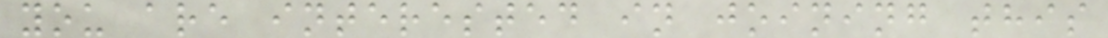you are interested in joining this
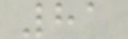81
